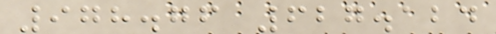978.76 627.124
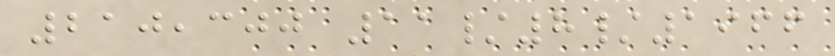210,300 11/8/1966
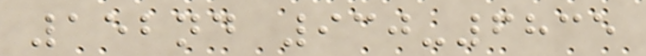152nd 930-6835
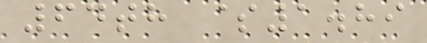64th $1.89
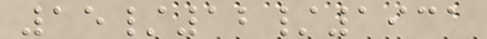15/12/1931
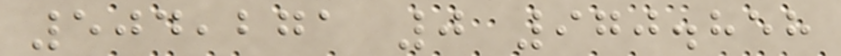504,271 0 970.858
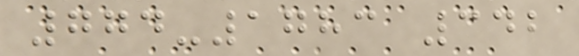774-1783 342
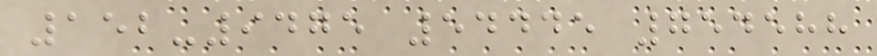152-9475 54445 754588
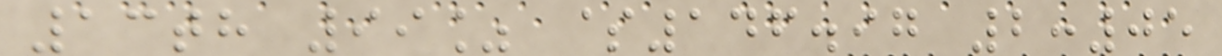13th 99% $146.97 2:05
